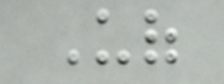Uof
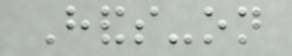Hands-on
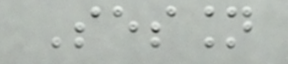Session
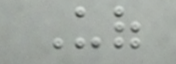Uof
